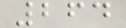264
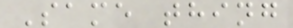Same thing
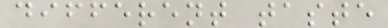different taste
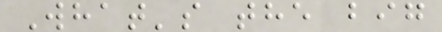What's the big
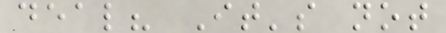deal? It's not
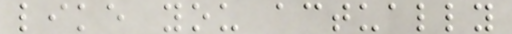like you actually
